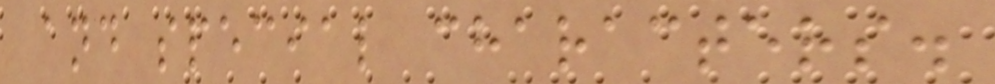and special characters.
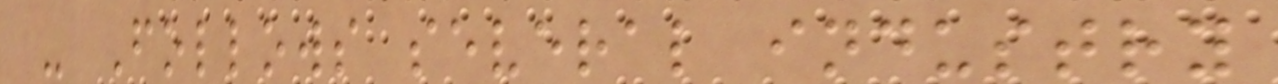- Follows several industry
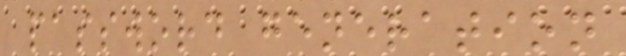password generation
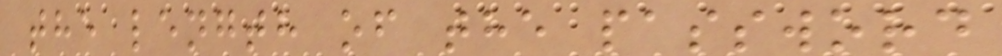the length of the password
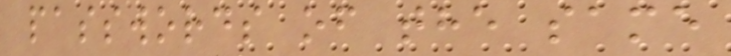passwords of the same
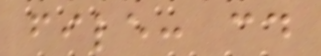file: cd
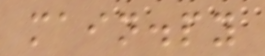main.py
